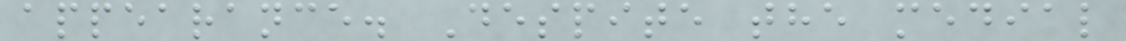appearance. Despite the medial
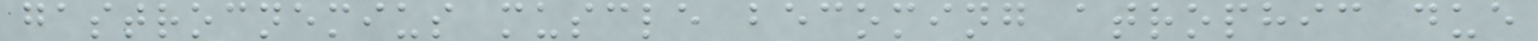gastrocnemius muscle becoming atrophic due
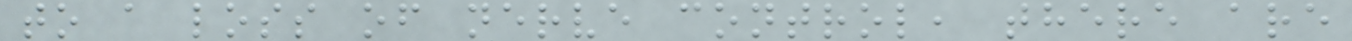to a loss of nerve control, there are
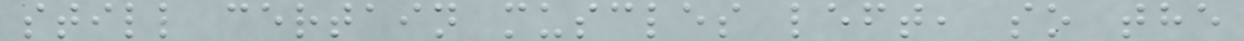still certain muscles left, so the
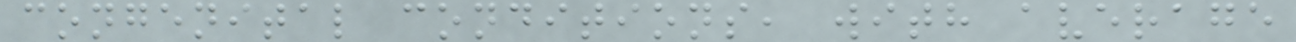congenital conditions, with average
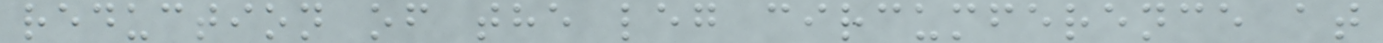reduction of the leg circumference at
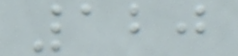120
